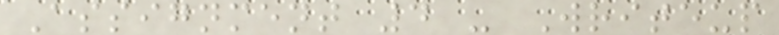Assignment 4 - Writeup
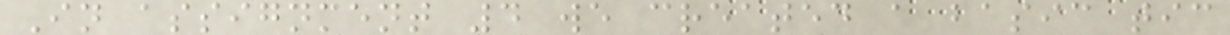In assignment 4 we created a basic tic
